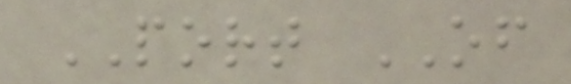PORT OF
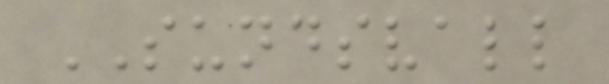SUNDSVALL
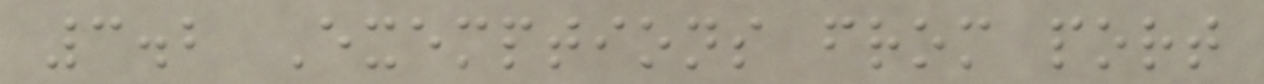3.2 Exemptions from port
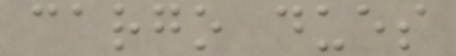cargo dues
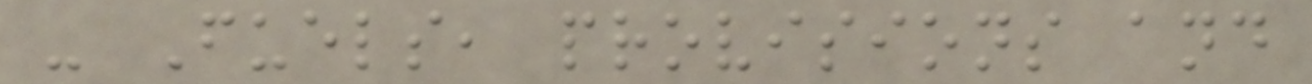- Fuels, provisions and
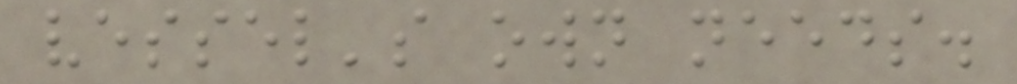vessel's own needs.
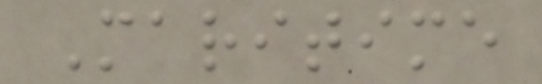Maritime
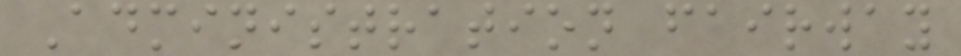Administration fairway
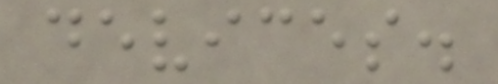devices.
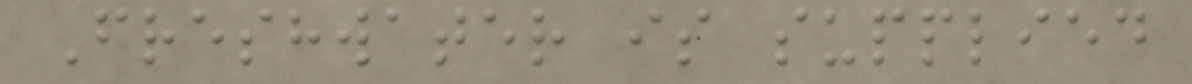Freshwater is supplied
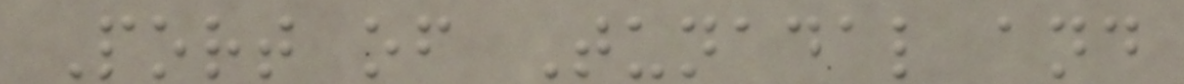Port of Tunadal and
